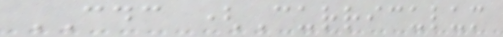CDC (Curriculum
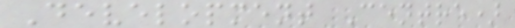Development Centre)
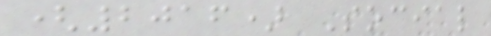(2016) Social
